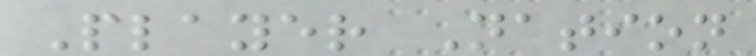Player Nation
